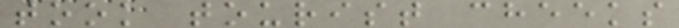took tourist cheeks
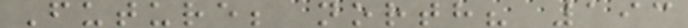Future; north? 193
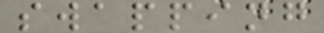swapping
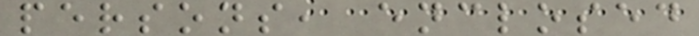persons, enclosed
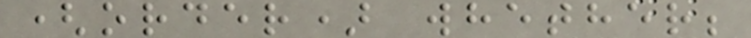(order) whether;
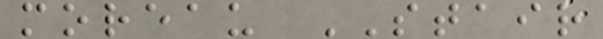moreau STAIR
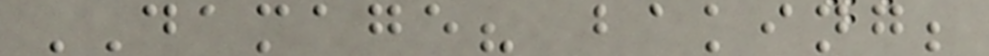DAMAGE? baking;
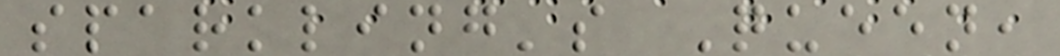sparkling's Queen,
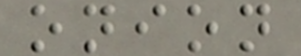onion
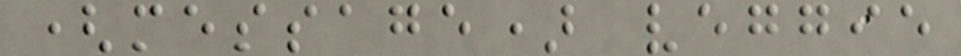(message) veggie
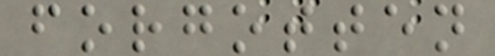forgotten
